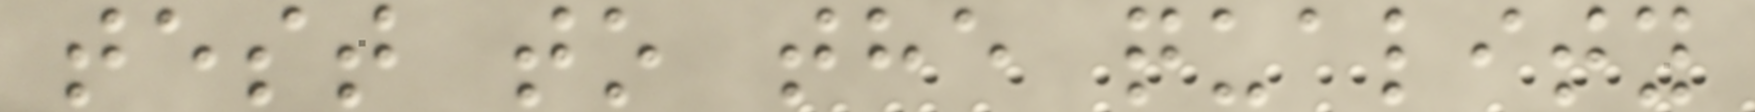test to the quality
